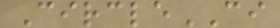CircleCI
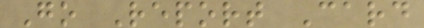Go Report Card
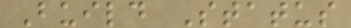Build Status
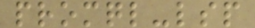promql-lsp
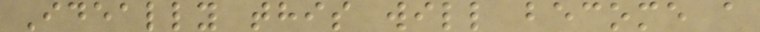Ideally this will become a
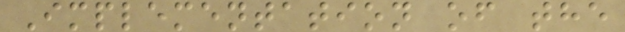Implementation of the
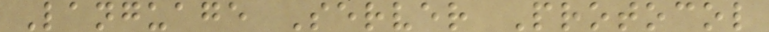Language Server Protocol
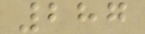287
